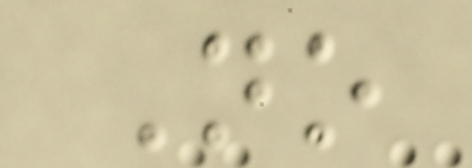No
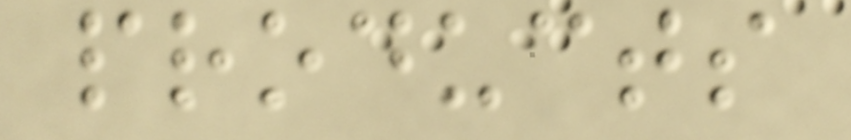products
